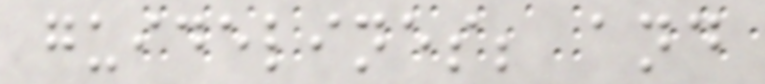guidelines; and
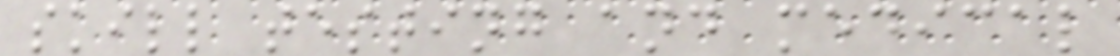skill testing and medical
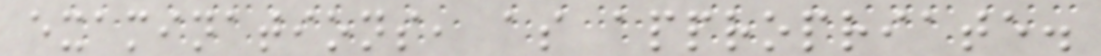examinations, as appropriate.
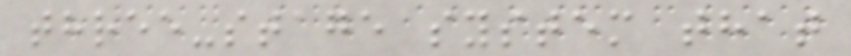three-stage system that
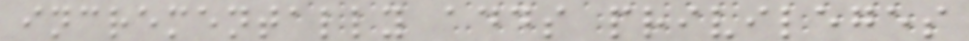incrementally adds privileges
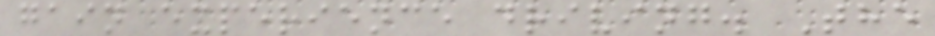gain experience driving. The
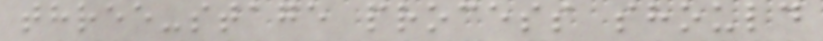three-stage process should
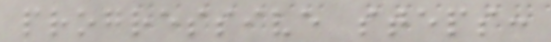progressive steps:
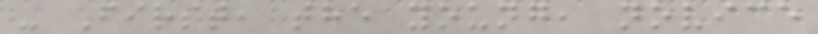- First, the young, novice
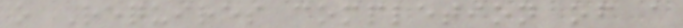o Requires completion of a
